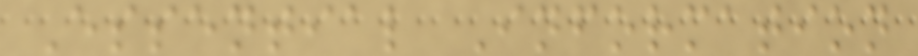Essential Information
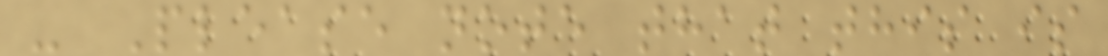- Please note that this is
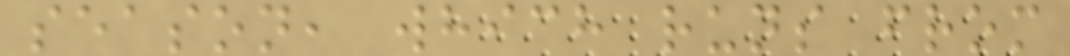season, which runs from
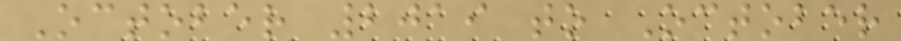October 2019 to October
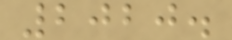2020.
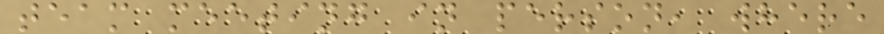team meeting in person, where
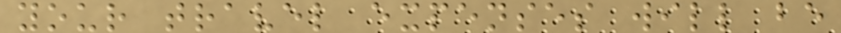your travel expenses will be
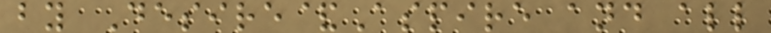by Desire&Aspire and all
